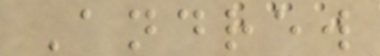Andrew
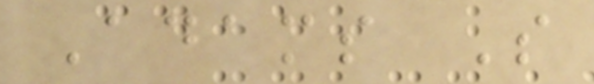Adams S
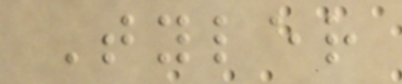Tyler
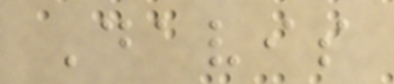Davis
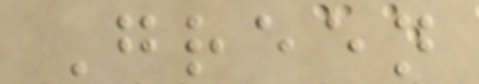Green
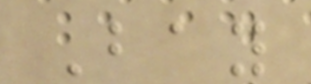Bay
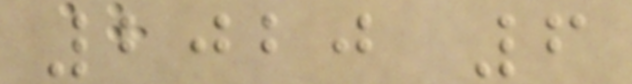2020 6
